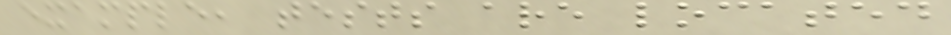example, tests are located
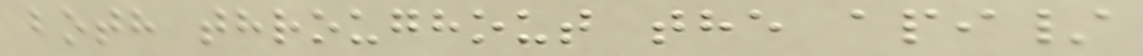both throughout the api/
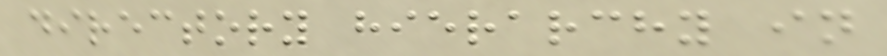directory hierarchy in
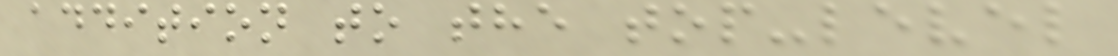addition to the top-level
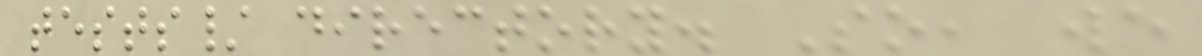tests/ directory. So, we
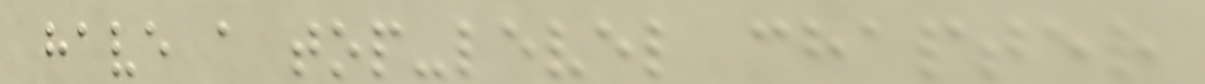have a top-level chapter
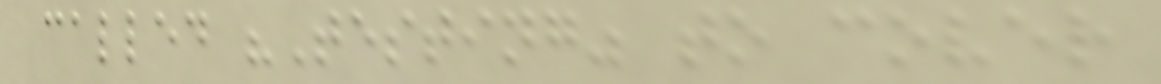called "Testing" to cover
